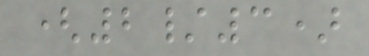(2/3)
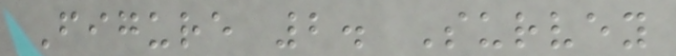Figure 2. Survey
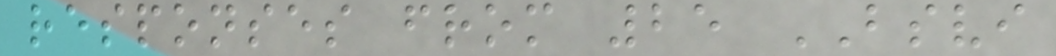responses from 25 BSVI
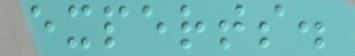experts.
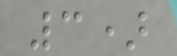3)
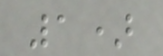1)
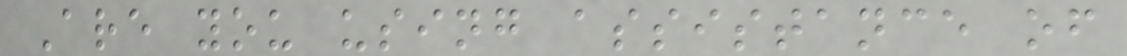Are you using assistance of
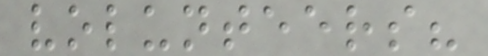volunteers?
